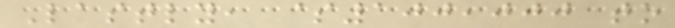Lastly, $100,000 to
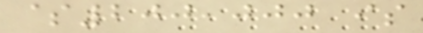$200,000 is
